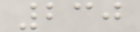230
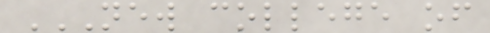NEW COLLEGE OF
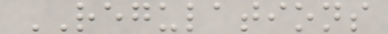REGULATIONS
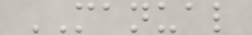MANUAL
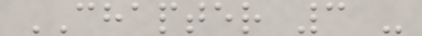CHAPTER 3 -
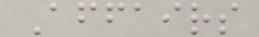Affairs
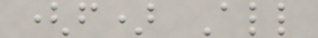(f) All
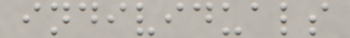individuals
